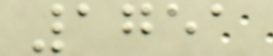1751
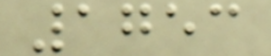1753
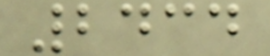2434
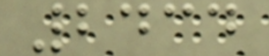2434
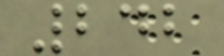242
